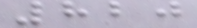820
